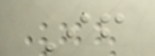If
